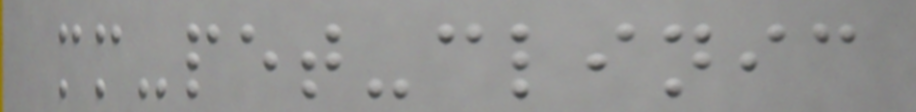mm-pet-clinic
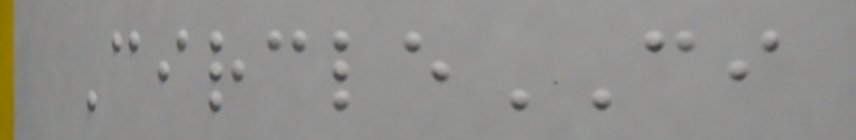CircleCI
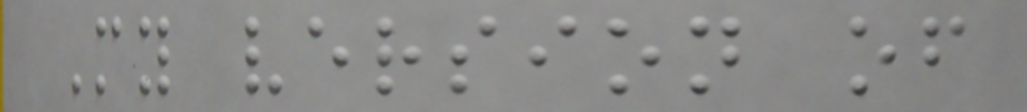My version of
